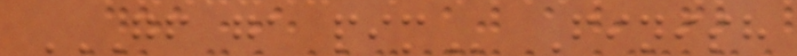GF GA PIM Finish
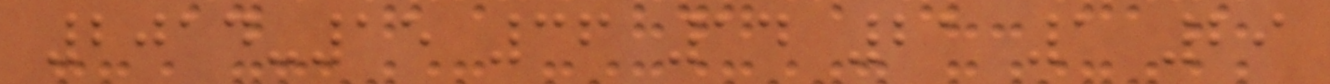2014-15 36 14 21 1 29
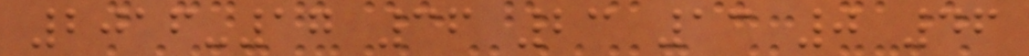2016-17 36 23 13 0 46
